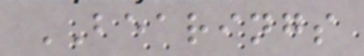BEARINGS
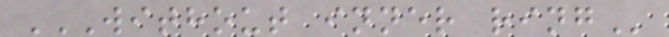WITHOUT INNER RING
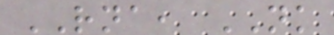RNA, NK
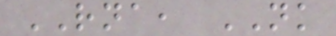RNA, NK
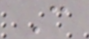C
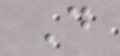D
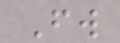Fw
